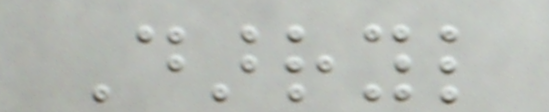Darryl
